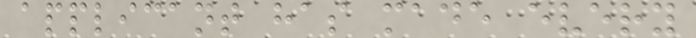applicant has made every
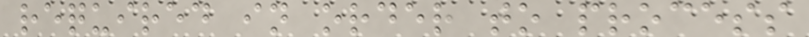required in order to process
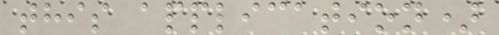this application)
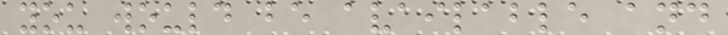you would be available and
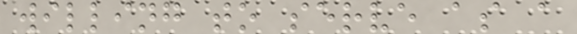willing to serve as a
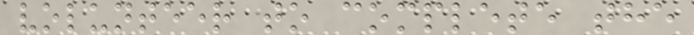volunteer to complete the
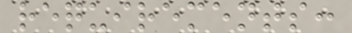requirements:
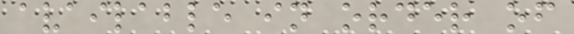available in order of
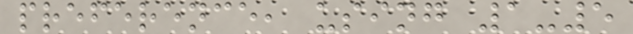preference, using 1-5
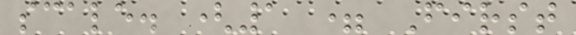scale. (1 = First
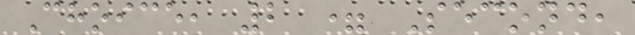Choice, 2 = Second,
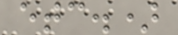etc.)
